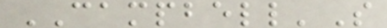CAMPBELL'S
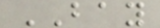BAY
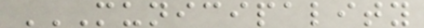MUNICIPALITY
